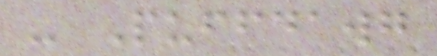- Puffdawg
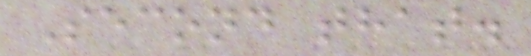Second that.
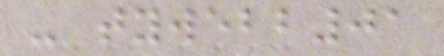- tywebb01
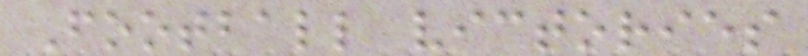Football victories
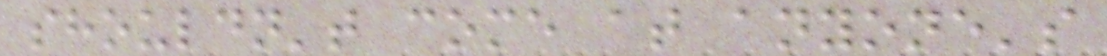shouldn't come at anyone's
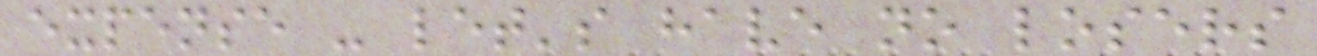expense - let's have no losers
